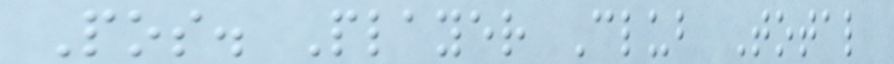Pos. Player Club Total
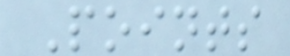Points
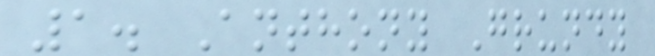1. Anthony Grundy
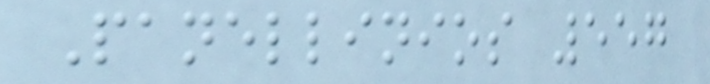Panellinios 557
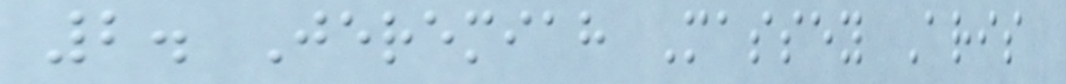2. Jeremiah Massey Aris
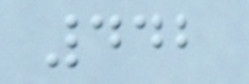442
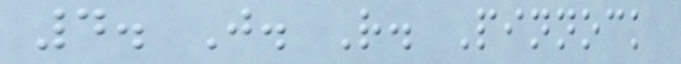4. J. R. Pinnock
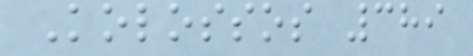Kolossos 389
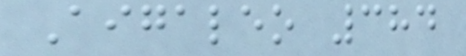Aigaleo 384
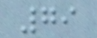79
